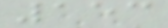153
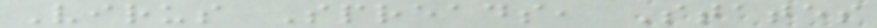Virus Spreads, States
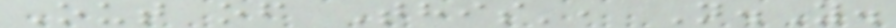Out of This', N.Y.
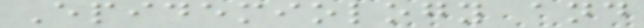Epidemiology and
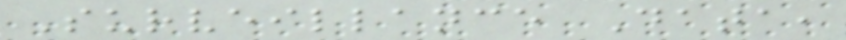Surveillance Data,
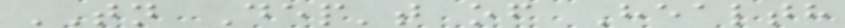TN Dep't of Health
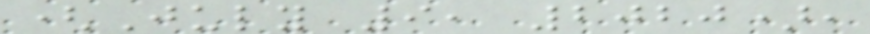(July 9, 2020),
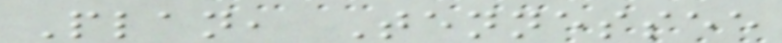Plan, Tennessee
